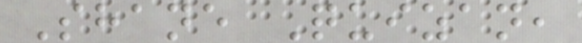Shane Quizan,
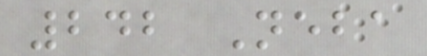242 Neba
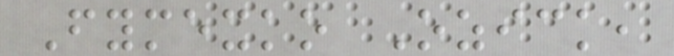Fymexko Ozick,
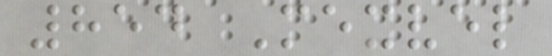854 Mexvel
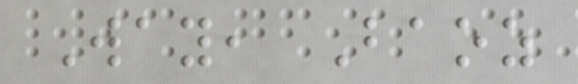Way, Baoz
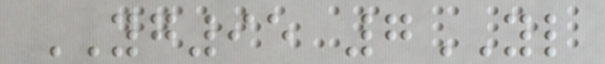YG95 7YL
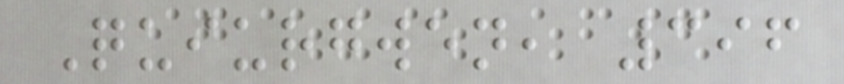Quiurgwen, 396
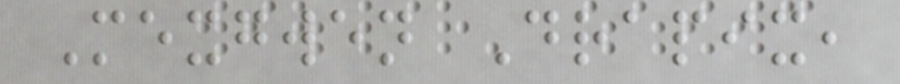Mexgwen Drapix,
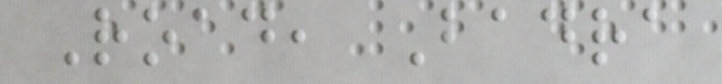Road, Badra
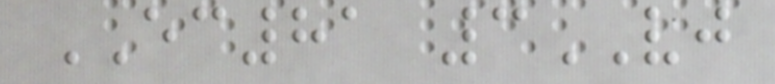EC81 3VJ
